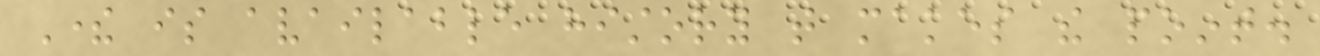There is available history that makes the point.
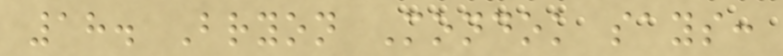18. Bryon Mondok says:
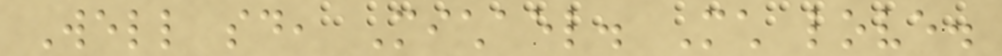Well said, Michael. Much love.
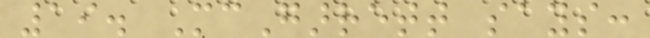19. McGarrett says:
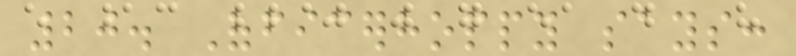20. Officerhoppy says:
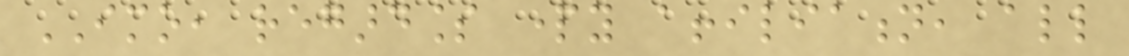IMO, regardless party affiliation, all
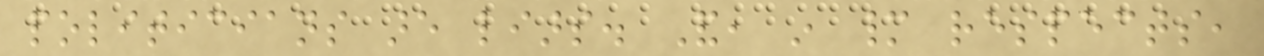politicians are liars. And, in many respects,
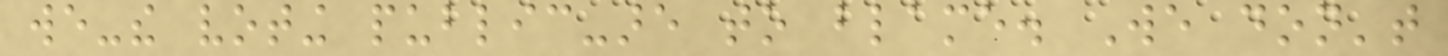we-the voting public-are to blame. We don't
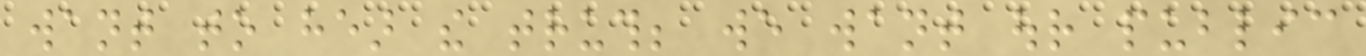want to hear the truth; we want our public
